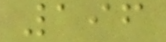196
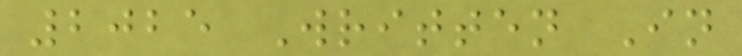2025 Written In
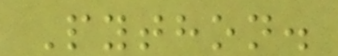Python.
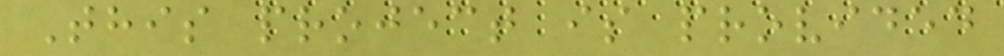This project is provided
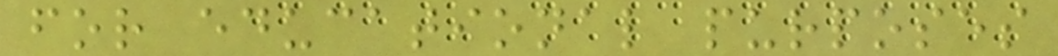for educational purposes
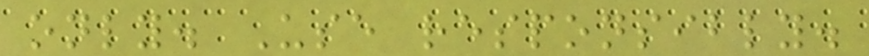only. Use responsibly.
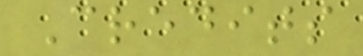Credits
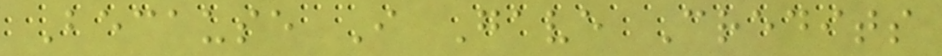Because I Gave Credits
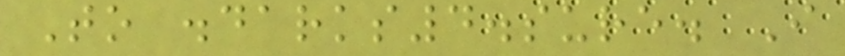To .darks4.sure. I
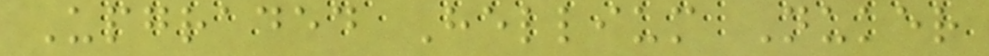Upgraded Hellium Nuker
